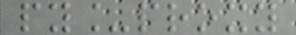py_proxy
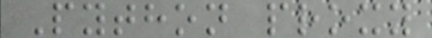Python proxy
